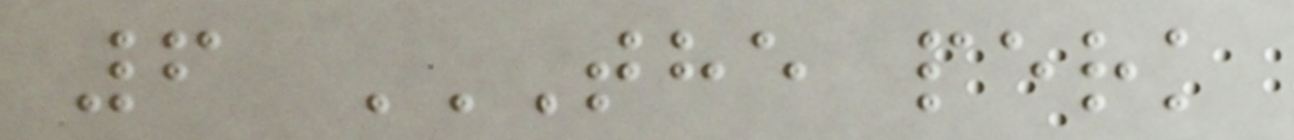6 THE PERK
